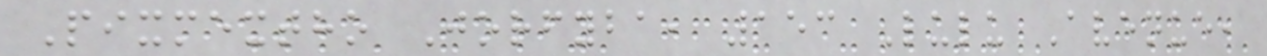Pixmextho Jorfyba, 153 Lulu Avenue,
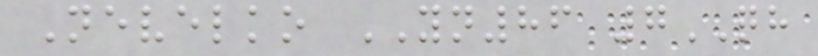Nevelko YN86 7QH
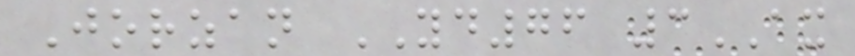Jorzan YD76 3AX
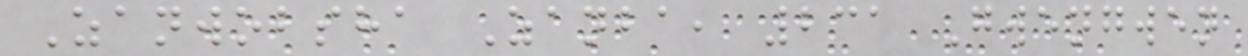Zanwobsha Zanba, 231 Gwengwen
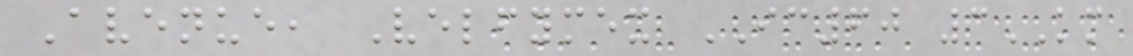Avenue, Velfymex IC60 3KM
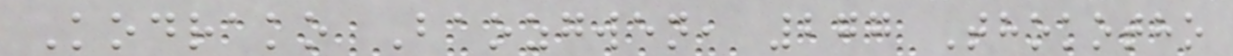Kodrako Baozgwen, 277 Thokotho
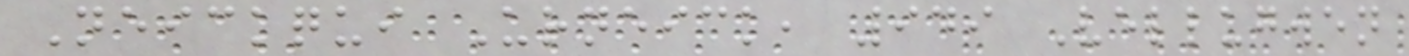Neickqui Urneick, 949 Vellugwen
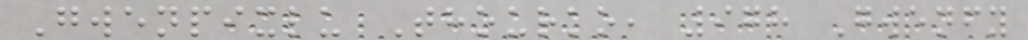Gwenpixlu Thourko, 978 Gwenfy
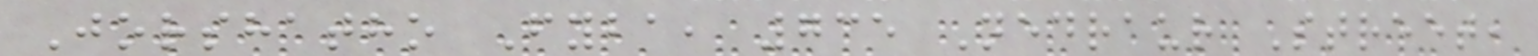Jorshatho Fyba, 735 Nedraur Street,
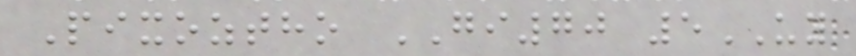Pixoztho GI70 5UY
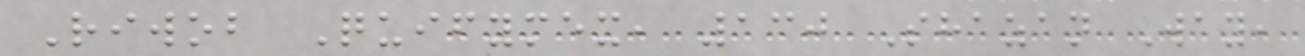Riwob Quifymex, 130 Shazan Way,
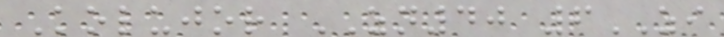Kolujor ZN40 6ZI
